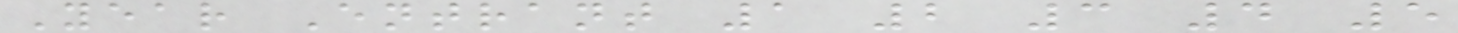Year Entrant 1 2 3 4 5
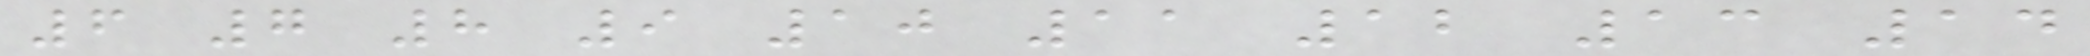6 7 8 9 10 11 12 13 14
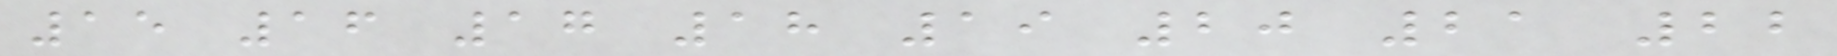15 16 17 18 19 20 21 22
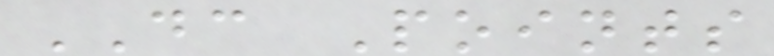DC Points
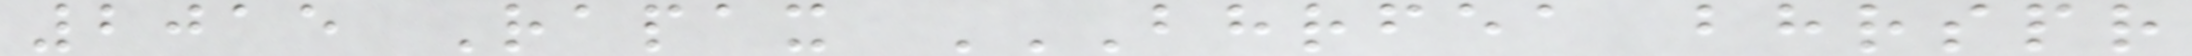2015 Rapax BHRFEA BHRSPR
